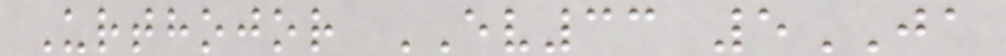Urthojor EV33 5JA
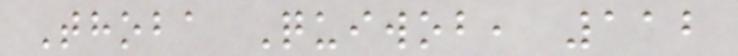Thoba Quiwob, 112
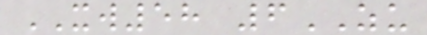XW58 6ZU
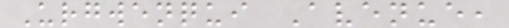Urgwenqui Avenue,
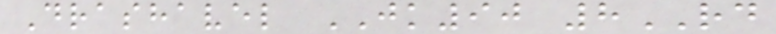Drashavel JK90 8RD
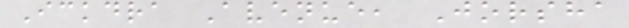Ickdra Avenue, Jorsha
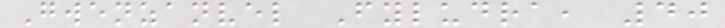Gwenzanvel Fyludra, 40
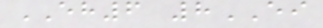EH6 8EI
